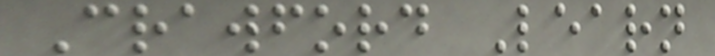Crawford Learn
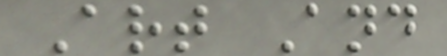Art And
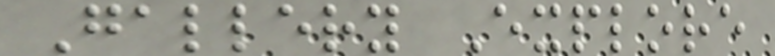Gallery Explore
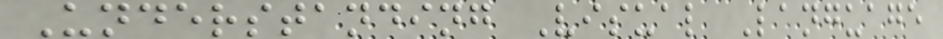Understanding Visual Language
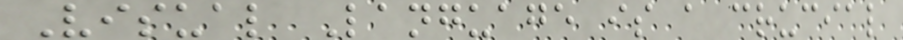Visual Language is a crucial
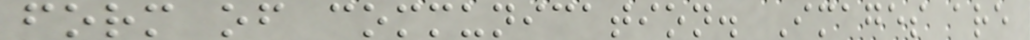form of communication. Images are
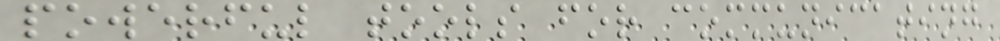powerful tools for communicating
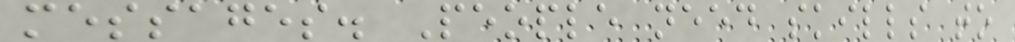messages. People need skills to
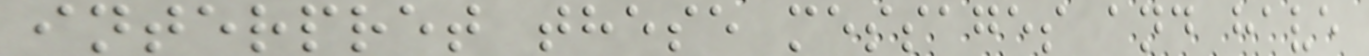interpret these messages and have
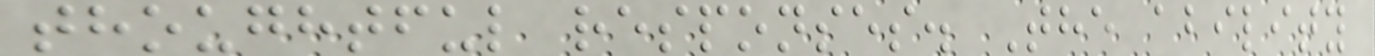thoughtful responses. The ability
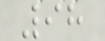98
